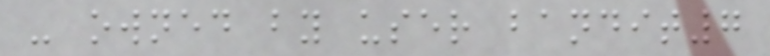- owned by user bandit7
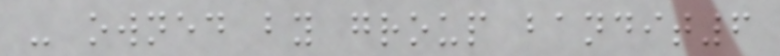- owned by group bandit6
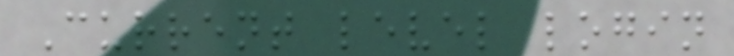Current level login
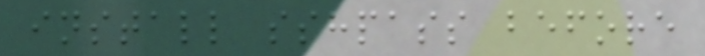install sshpass before
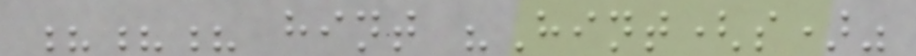??? hint "Hint(s)"
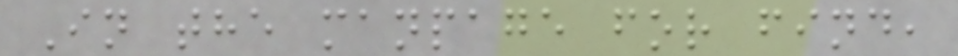In the manpage for find,
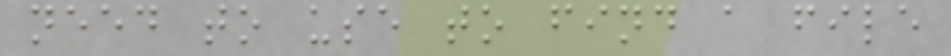need to use to find a file
